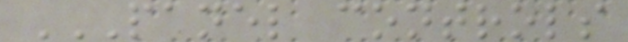PANEL CONTROLS
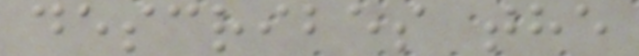describes the
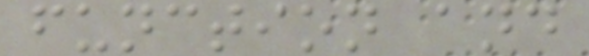function and
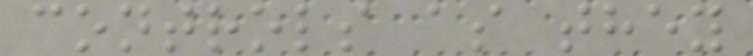controls as they
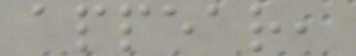appear,
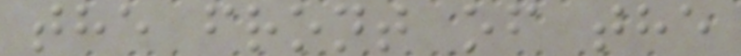the front of the
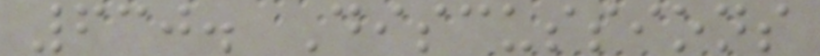630. Discussions
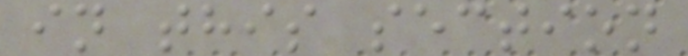in this section
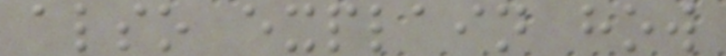also explain how
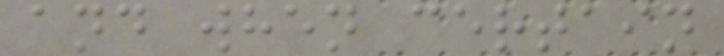and when certain
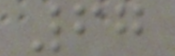67
